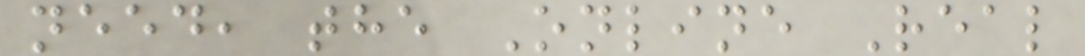need, the Online Real
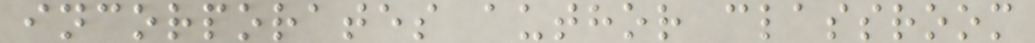incorporates author classroom
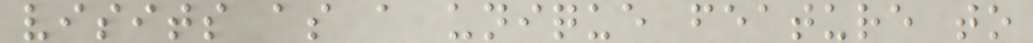visits as a unique feature to
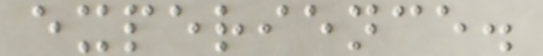experience.
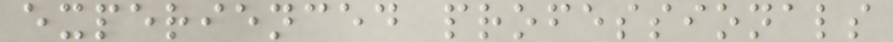experienced professionals
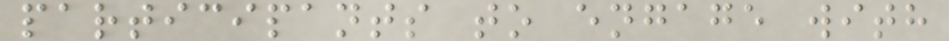participants to engage with
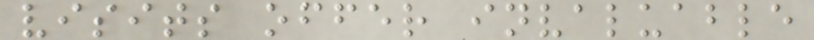visits offer invaluable
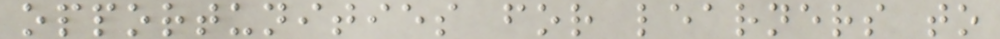opportunities for learners to
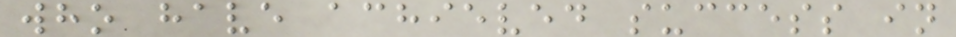who have achieved success in
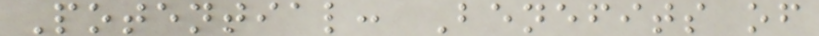Potential: Benefits of
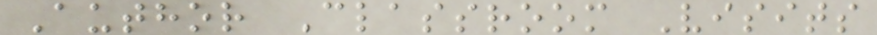Author Classroom Visits
